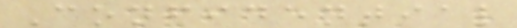Confidential
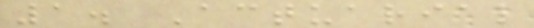1. Actuarial
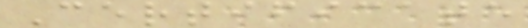Certificate
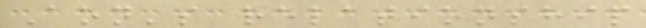Aon's relationship
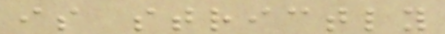is strictly
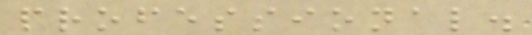professional.
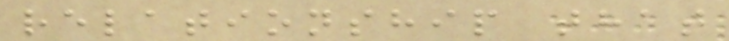relationship that
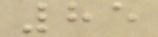85
